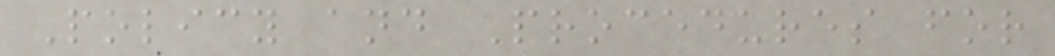Policy and Procedures for
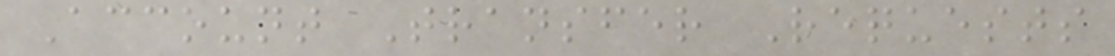Account Transfer Requests
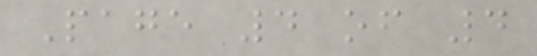Page 4 of 4
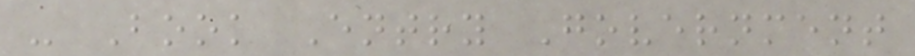- Book Entry Government
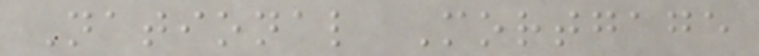National Mortgage
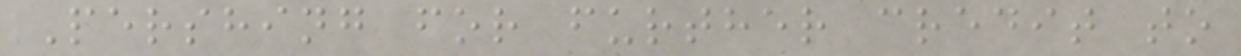Pershing for further credit to
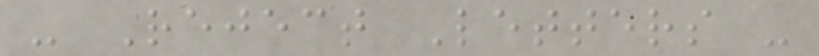- Reject Letters -
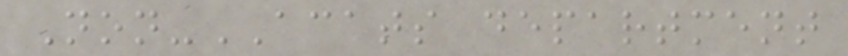Non-ACATS department
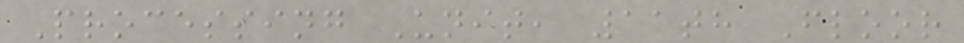Processing Unit, 11th Floor
